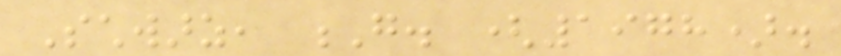Schwarz, G. (1978).
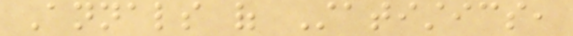Annals of Statistics,
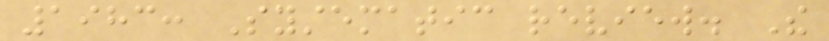1983: Systematic review. The
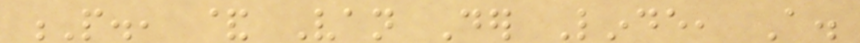P., & Van Der Linde, A.
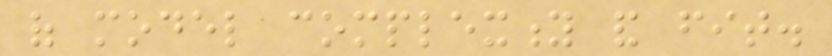of model complexity and fit.
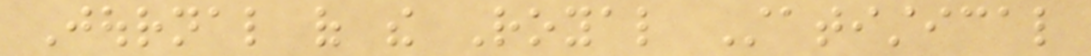Journal of the Royal Statistical
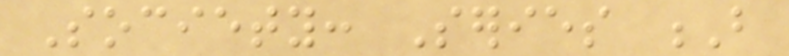Society: Series B
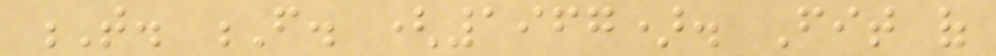T. F. (1967). Fit of
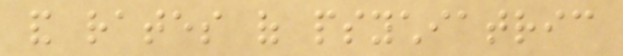and rates of psychiatric
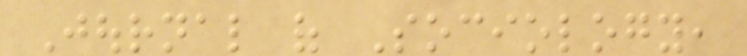Journal of Sociology,
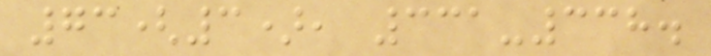73(3), 331-338.
